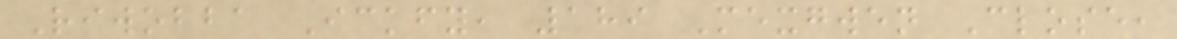Riwobba Ickfy, 189 Mexgwen Close,
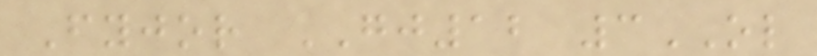Fyjor GJ12 3OL
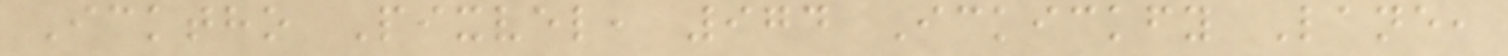Icktho Pixvel, 974 Ickickfy Lane,
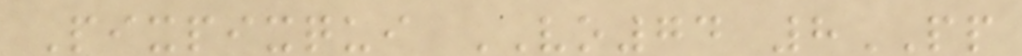Pixpixqui VO74 8PP
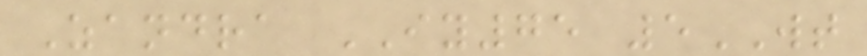Zandra IY75 5WT
